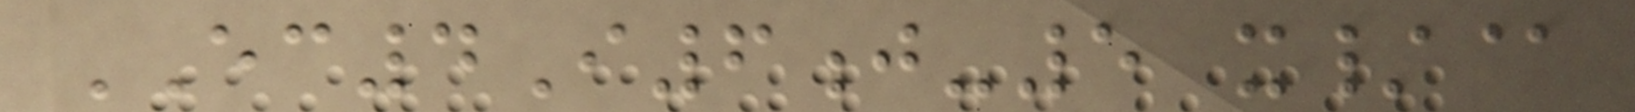EC4I6j-5 x/@
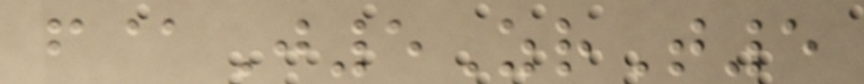f@J5ZrT5
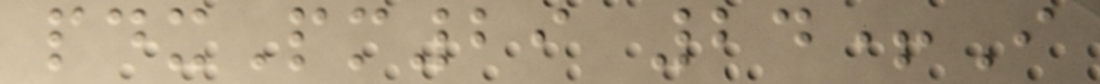pdxPm29 24+I
